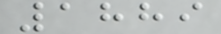1889
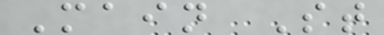Main St
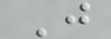J
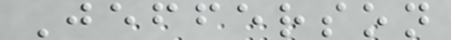Jefferson
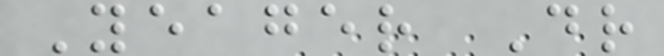Yeager Dr
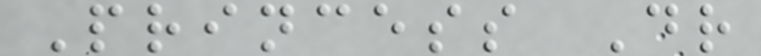Princess Dr
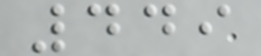449
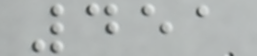451
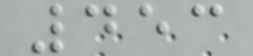453
